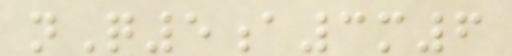nQ5a3m6
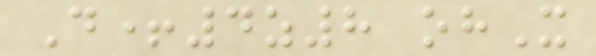D+4z8 ohX
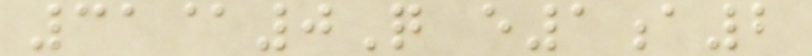31@0Q e1a2
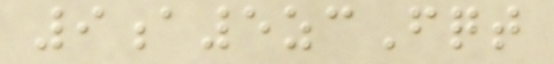9a5zcFqt
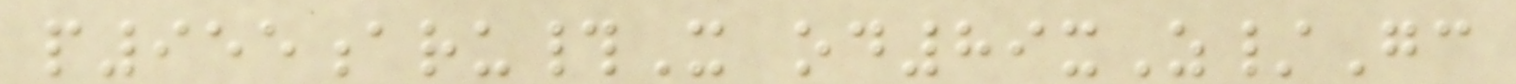p955aru#X od89xZ/Gc
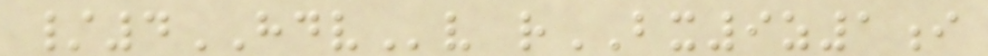/4HDVv rBX9z1i
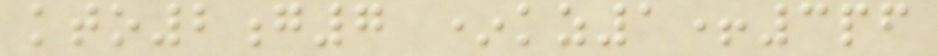kto2g7 *kz1+3pf
